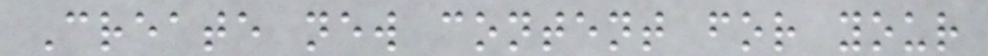Create new content for your
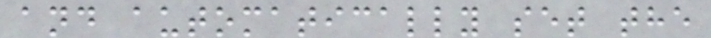and automatically set the
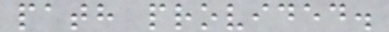path provided.
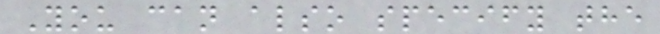You can also specify the
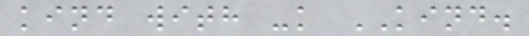kind with -k KIND.
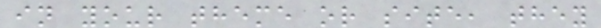in your theme or site, they
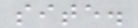site.
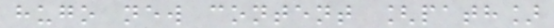hugo new content [path]
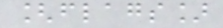[flags]
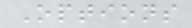Options
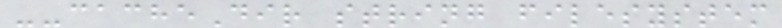--cacheDir string filesystem
